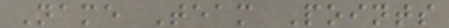Name Team Points
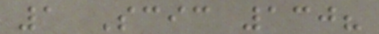1 Scic 130?
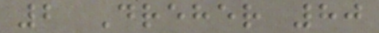2 Dreher 80
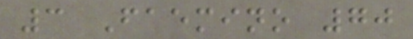3 Faemino 70
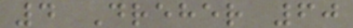4 Dreher 60
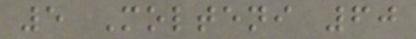5 Molteni 60
